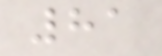81
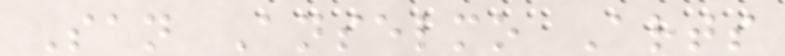San Anselmo Arts
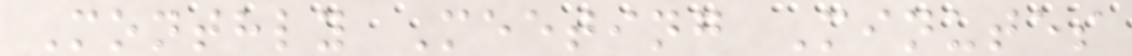Monthly Meeting Minutes
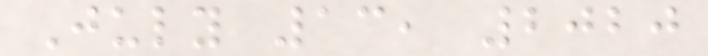July 13, 2020
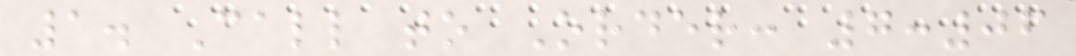1. Call to Order: 7:06
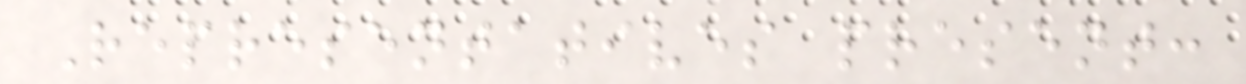Representatives present:
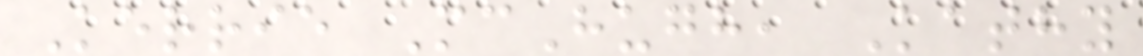Kerrie McHugh, Kathy
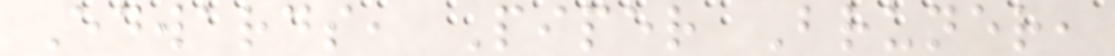Edwards, Piper Bruner,
